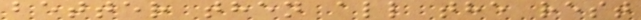better then all the rest
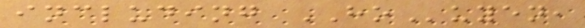including HOuyen,
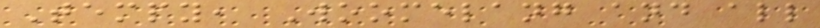Tempy, Woomelang and all
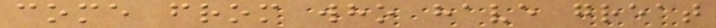come from who have great
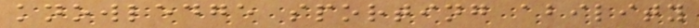knowledge sporting ability
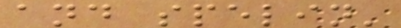and spelin'
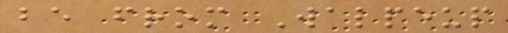be from Walpeup
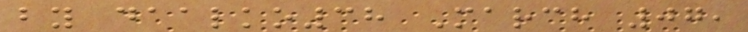by daalko38 March 07,
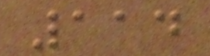114
